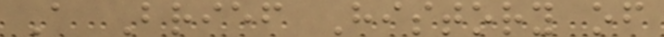A Brief History of
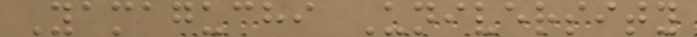Yamaguchi University
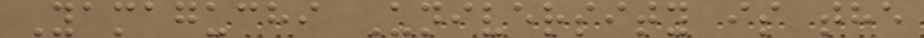Yamaguchi University is the
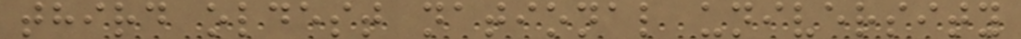third oldest national university
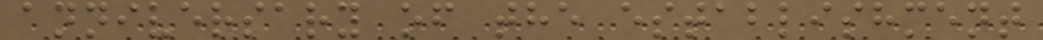anniversary of the establishment
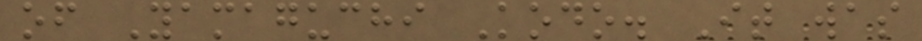of Yamaguchi Kodo. It was
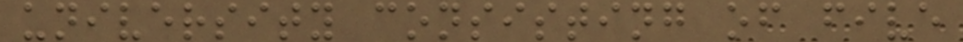university consisting of five
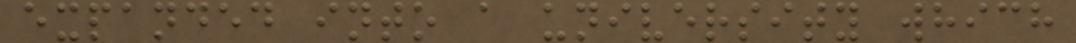expanded into a university which
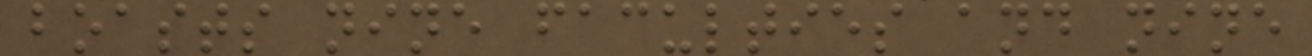boasts nine faculties and nine
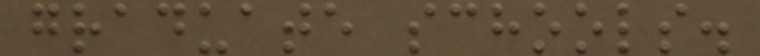graduate schools.
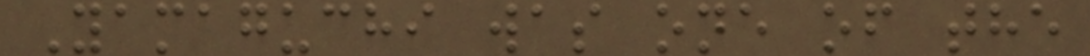Yamaguchi was one of the
